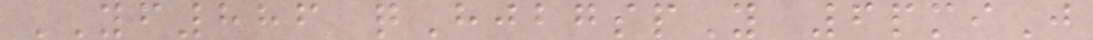YF886 qHjbgspY 6pmiJ
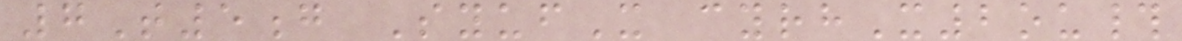7T5g SyufX cyrhX2ou#
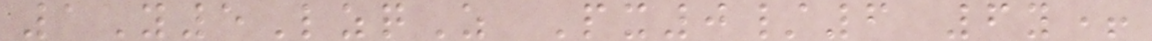1Y5LzqZ Px0/6 6y+
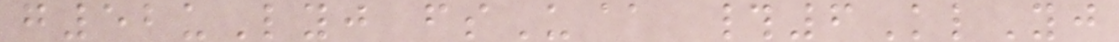g52uLyj fsU@ #6KlYj
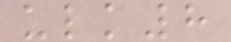ulk8
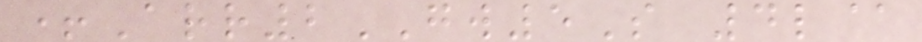+Arr2GW5S 4l@
